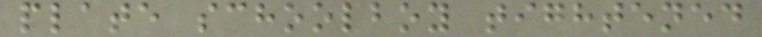plate schoolboy tightened
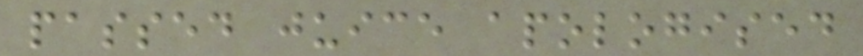passed juice apologised
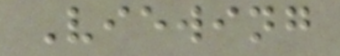Viewing
